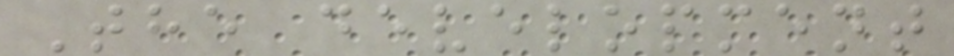The development
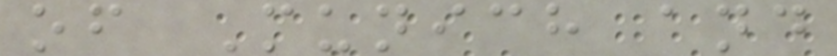of Munich and
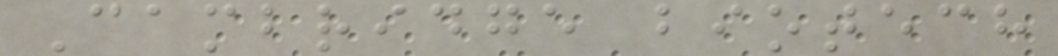Cambridge biotech
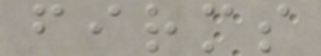firms
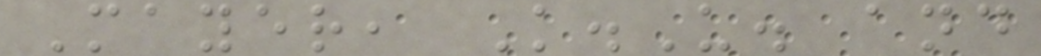Mayer, K.U. and
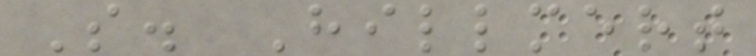S. Hillmert
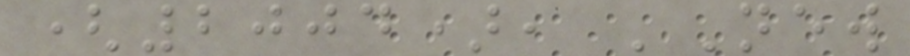(2004), 'New
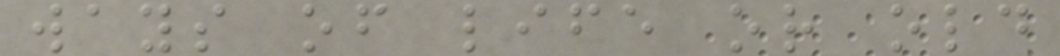ways of life or old
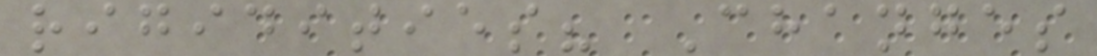rigidities? Changes
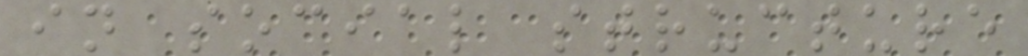in social structure
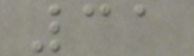31
